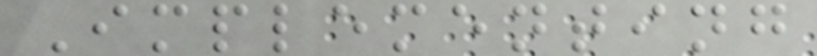Implementing
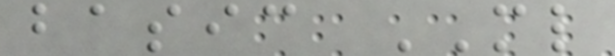basic ML
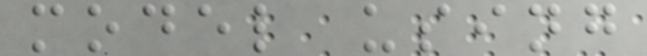model using
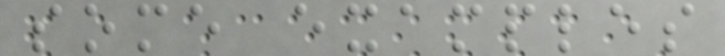some examples
